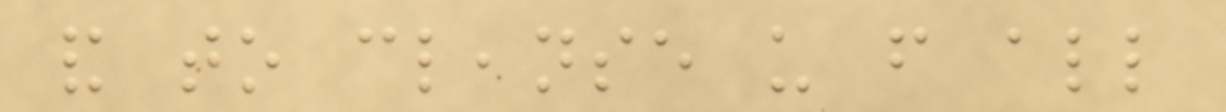and to cleanse us from all
